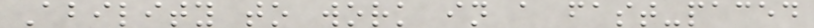Ability to work in a fast-paced
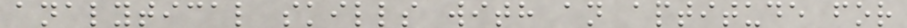analytical skills with an aptitude for
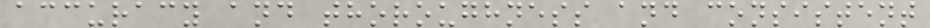accuracy and thoroughness and consistent
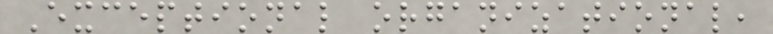Exceptional organizational,
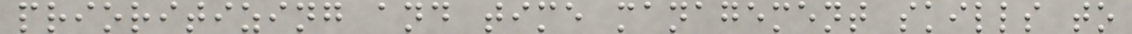prioritizing and time management skills to
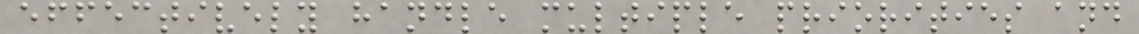effectively handle multiple priorities and
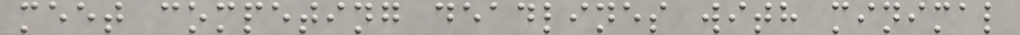meet competing deadlines with minimal
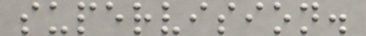supervision.
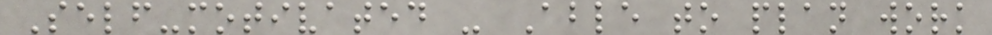Self-motivated - Able to plan work
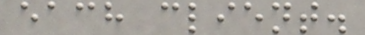each client.
